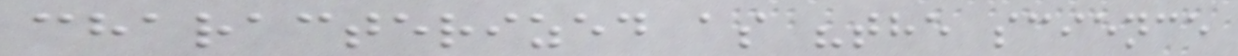characterized as "the science
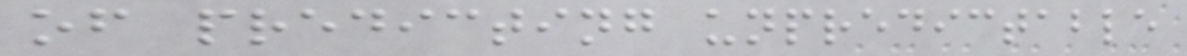of predicting unpredictable
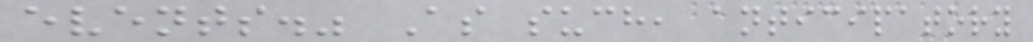events." As such, anticipatory
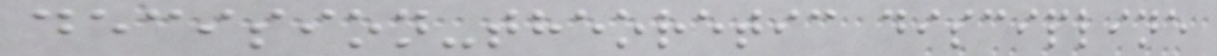decision-theoretic discipline
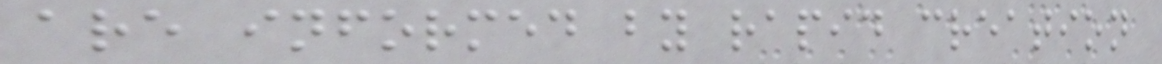are informed by rapid creation
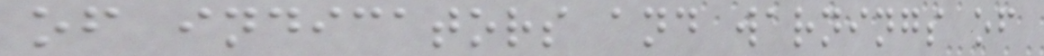of indicators and warnings of
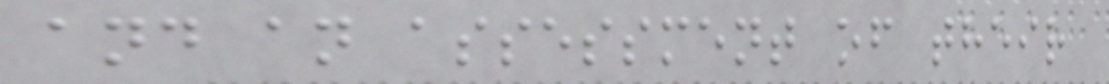and an assessment of their
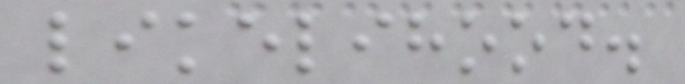likelihood.
